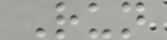Run
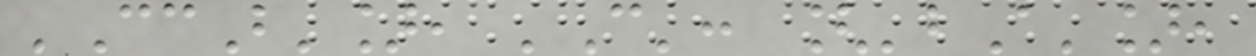'CcB'], 'C': ['bA'],
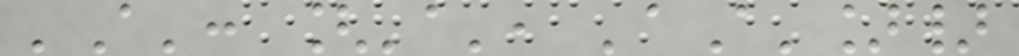'A': ['a', 'aA']}
